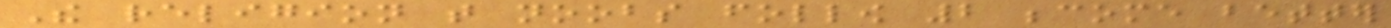The religion that noobs follow 2 become better
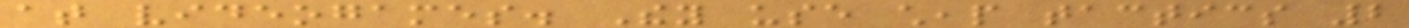at videogames. They use cheap tactics 2
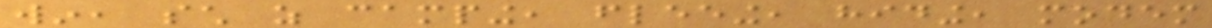win, such as camping, fleeing, hiding, modem
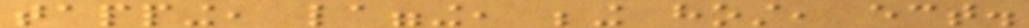tapping, lagging, being host, ect.
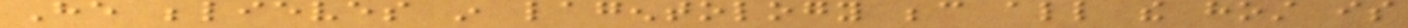He believes in lagentology because all the host is
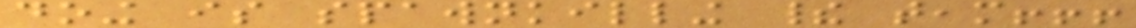doing is spawnkilling their team!!!
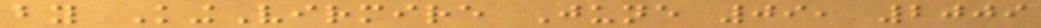by KingVirmire June 09, 2009
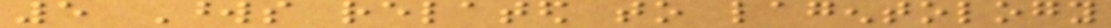5 Words related to lagentology
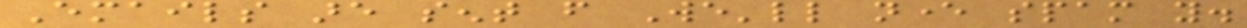Emails are sent from We'll never spam you.
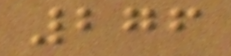276
